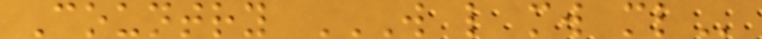Country W L MW ML
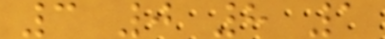3 0 8 1
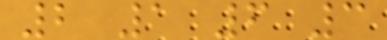2 1 6 3
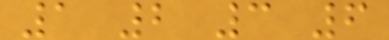1 2 3 6
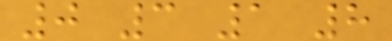0 3 1 8
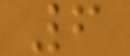6
